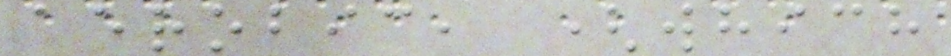aerobic, (which
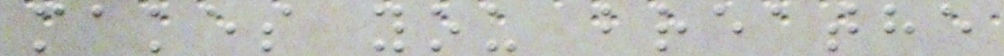makes you breathe
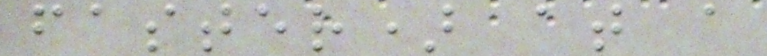faster) at a
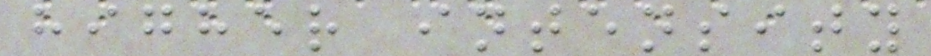higher intensity
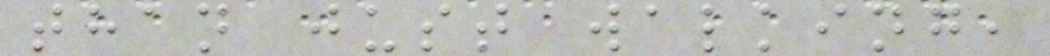than just walking,
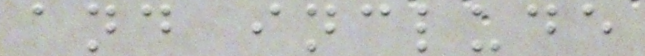and include
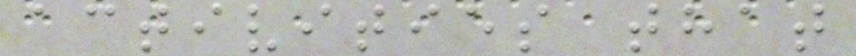activities that
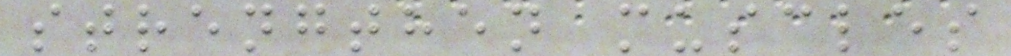strengthen muscles
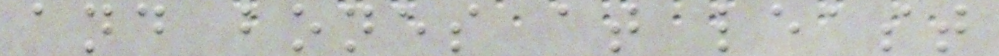and bones at least
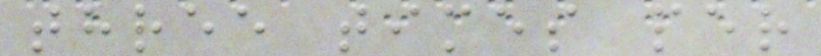three times per
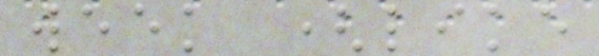week (like
